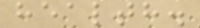health.
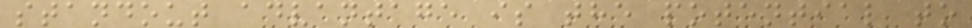standout advantage is the potential to
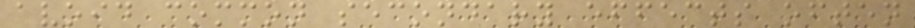avoid common secondary effects often
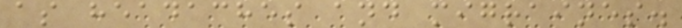as headaches and migraines.
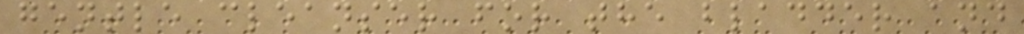gentle cleanser for the bladder and
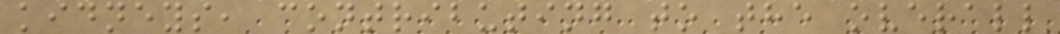kidneys, contributing to the overall
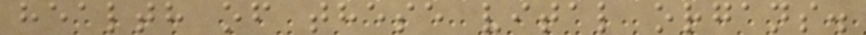health of these vital organs.
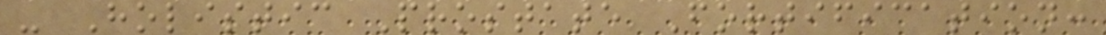- Holistic Prostate Fortification:
